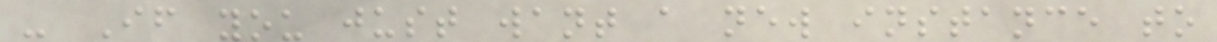- If you just want a new instance to
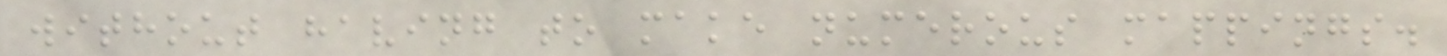without having to make numerous mappings.
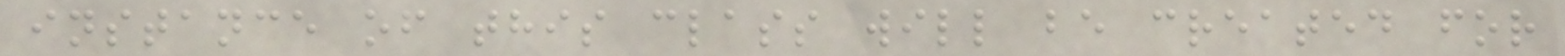instance of this class will be created for
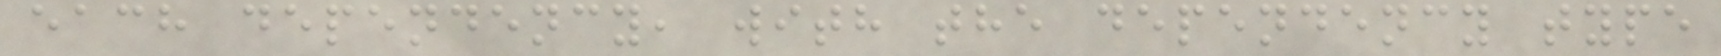each dependency, with the dependency type
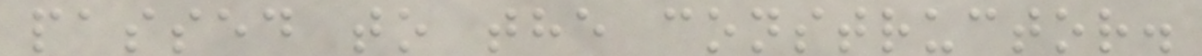passed to the constructor.
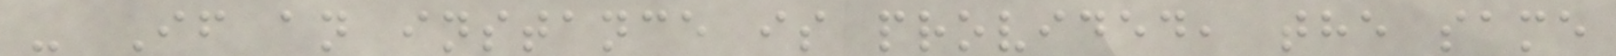- If an instance is provided, the same
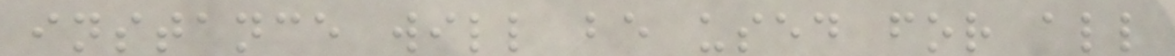instance will be used for all
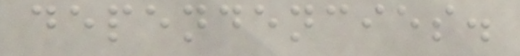dependencies.
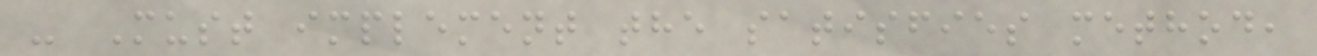- Must implement the satisfies method,
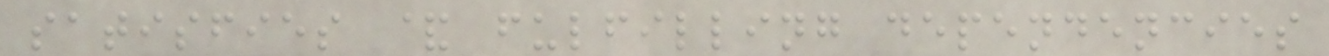satisfies & fulfilling dependencies
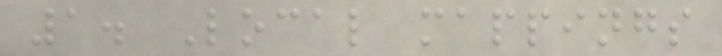1. Local mappings
